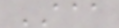AAA
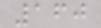160
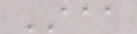AAA
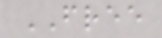FREE
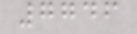7746
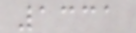1331
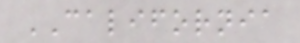CALIFORNIA
